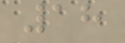18
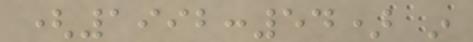(1992:54) in
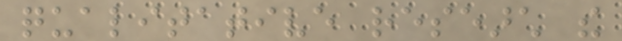qualitative research the
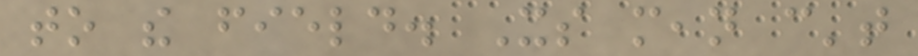to the field. Its mean can't
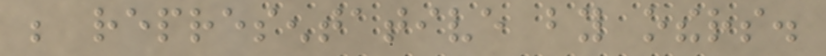be representative by others.
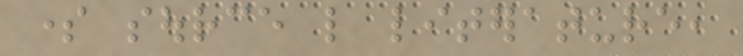some source like literature,
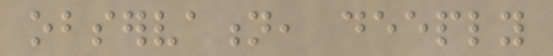observation, deeply
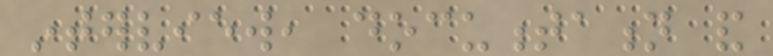interview, documentation and
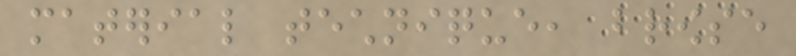material technique, browse
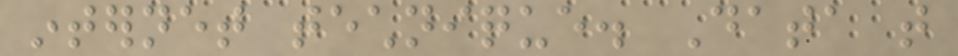internet technique. Data that
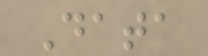Data
